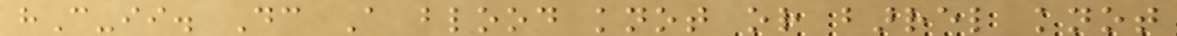hC-ii. Dc A blood knot or barrel knot
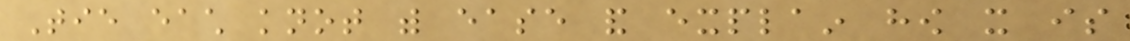Tie each knot with ease and explain how it is
